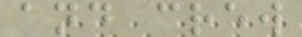and crew
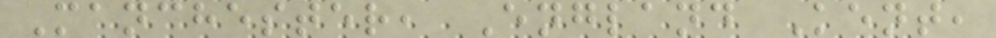Manchester, England Kent,
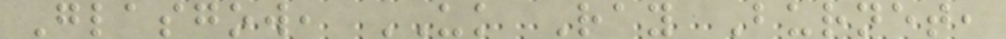Glasgow, UK Ray Burnet,
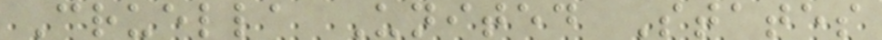Cruella United States
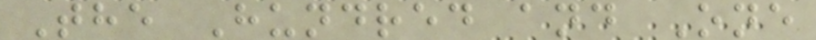The Hundred and One
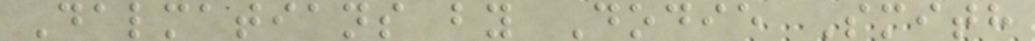Dalmatians by Dodie Smith
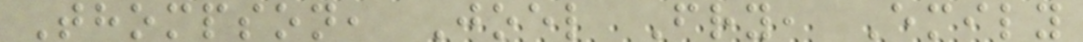Thompson, Joel Fry, Emily
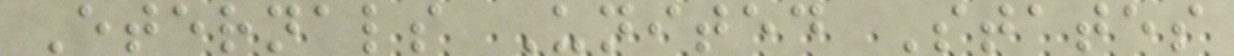Eternals United States
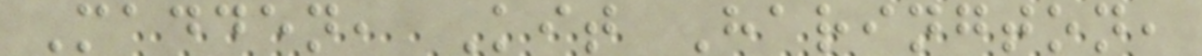Madden, Kit Harington,
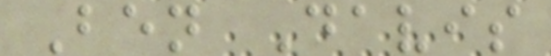Ben Davis
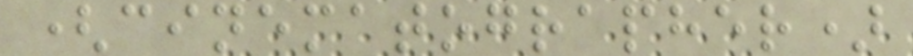(cinematographer)
